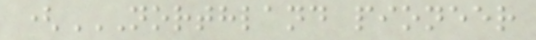(NORTHLAND PIONEER
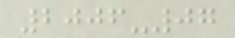2006-07
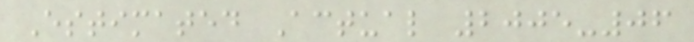Estimated Actual 2005-06
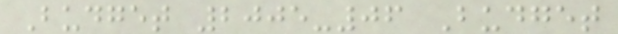Budget 2005-06 Budget
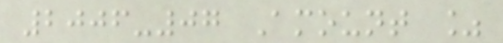2006-07 Amount %
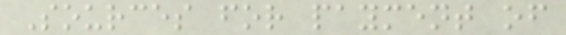Sources for payment of
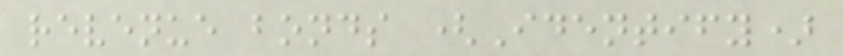revenue bonds (Identify)
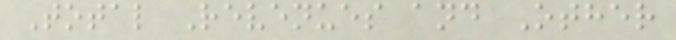Total Revenues and Other
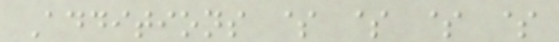Additions $ $ $ $
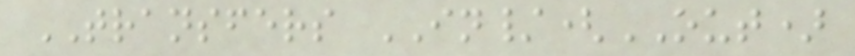TRANSFERS IN/(OUT)
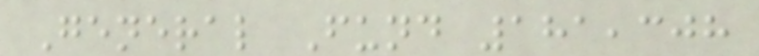General Fund 181,308
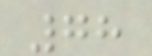78
